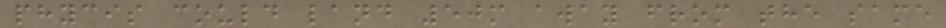phycis could land 50m away from the same
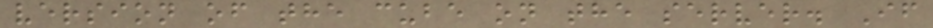version of the cube on the server. If
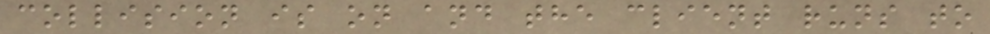collision is on and the client runs to
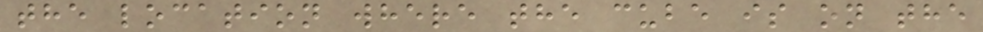the location where the cube is on the
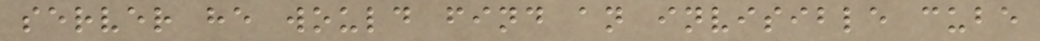server he would find an invisible cube
